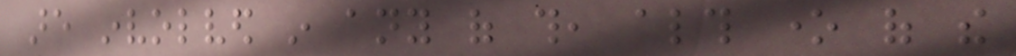are involved in any of this, although one of the
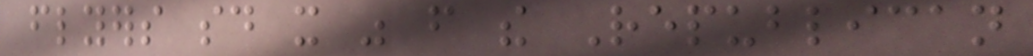flyers said it was from the Republican
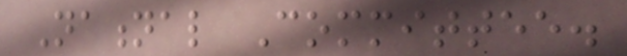National Committee.
